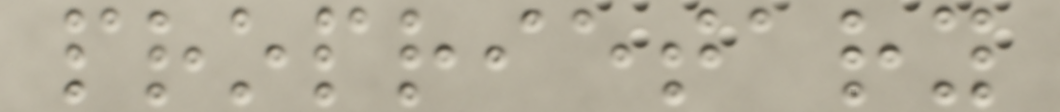proprietary
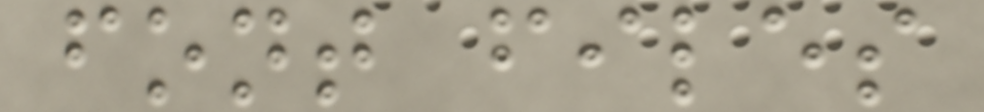font files
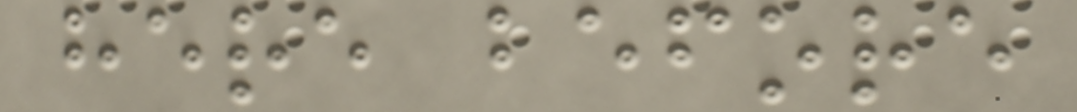here before
